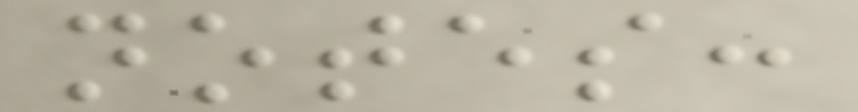notes:
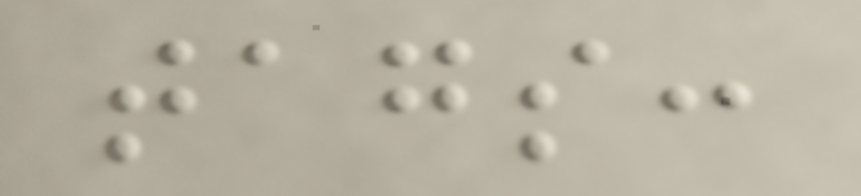tags:
